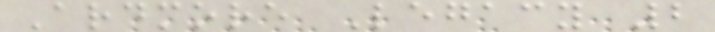Ardmore Legacy 2
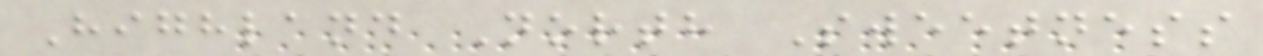Highland North Sweetness
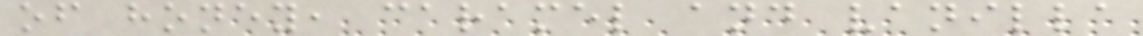of honey, caramel and vanilla
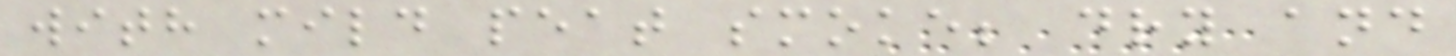with mild peat smoke; dry and
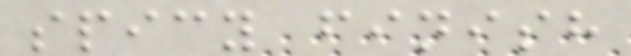spicy finish
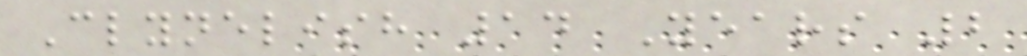Clynelish 14 Years 2
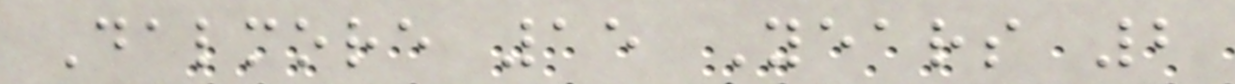Dalmore 15 Years 2
